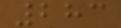283
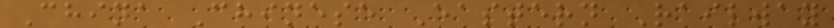China Chinese Eastern Railway
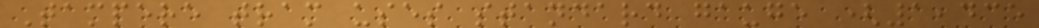Tampere tram uses standard gauge (1,435
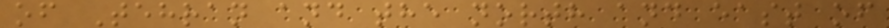of Tehran and the north and east of
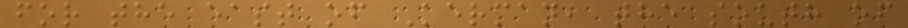for the east of Kerman, the south of
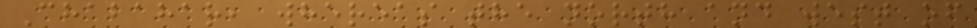Chabahar, whereas the north and west of
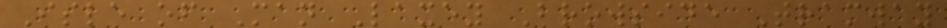Isle of Man Laxey Browside Tramway
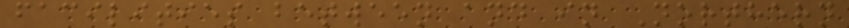facilities between and in Northern
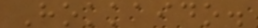Hokkaido.
